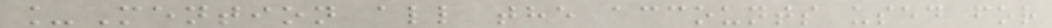_Mention all the accounts used for
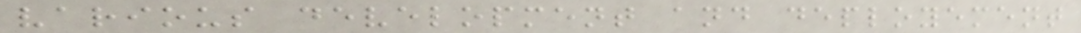various development and deployement
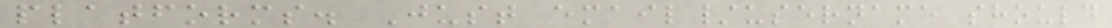platforms. Just email/username should
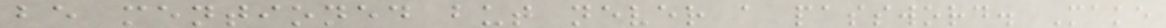be mentioned but never a password. Make
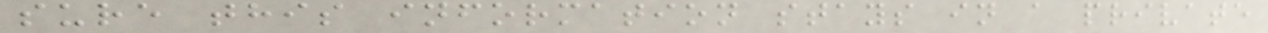sure this information stays in a private
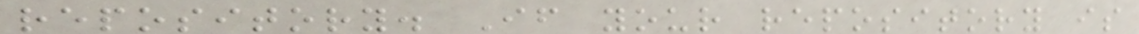repository. If your repository is
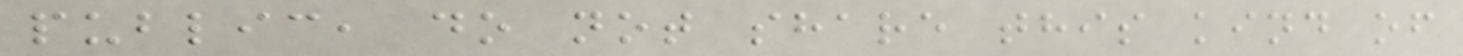public, do not share this kind of
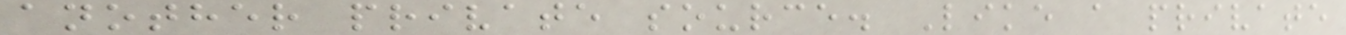another private source. Like a private
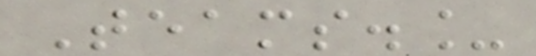Teams._
